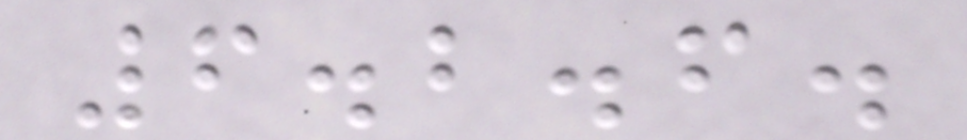6.2.6.
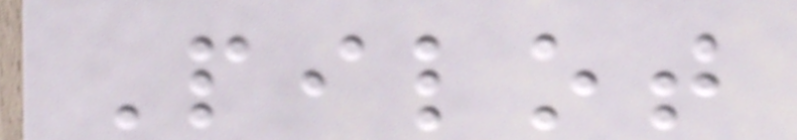Pilot
